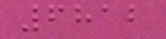6812
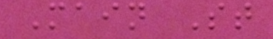Main St
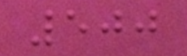500
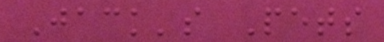Jack's Pets
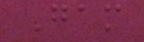Gam
